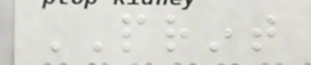PRINT
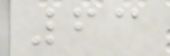63
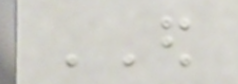ED
